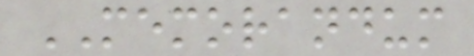MEMORANDUM
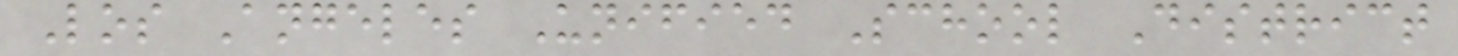Los Angeles Unified School District
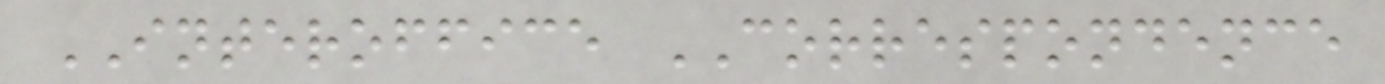INTEROFFICE CORRESPONDENCE
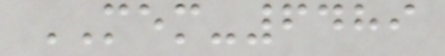MEM-6489
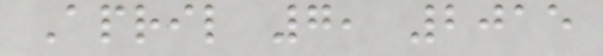April 7, 2015
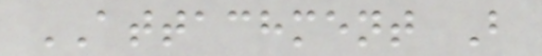ATTACHMENT B
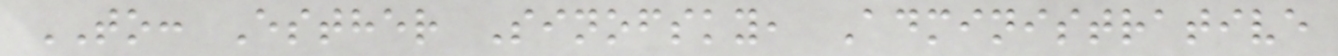TO: Esther Sinofsky, Administrative
